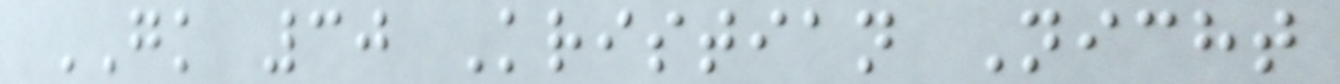GK 30 Kristian Nicht
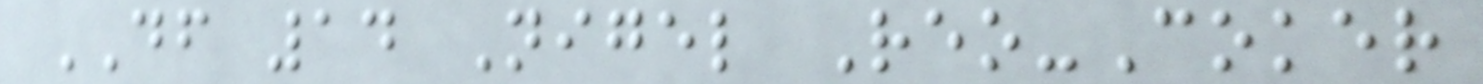DF 14 Nigel Reo-Coker
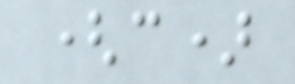(c)
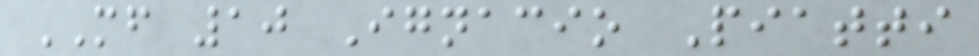MF 10 Ignacio Piatti
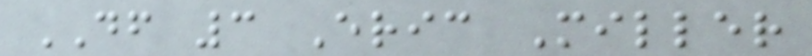DF 3 Eric Miller
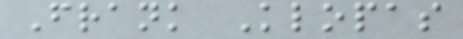Frank Klopas
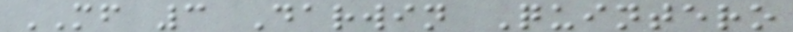MF 3 Darwin Quintero
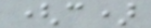(c)
